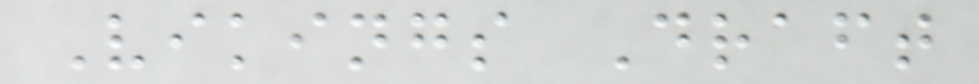Vikings Draft
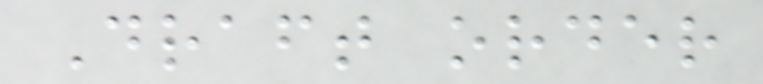Draft order
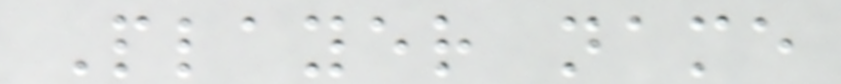Player name
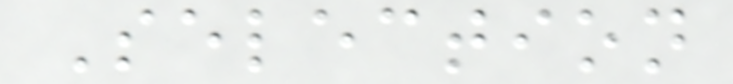Selection
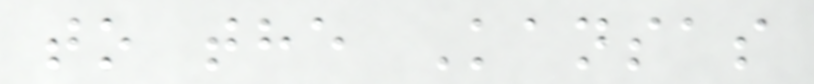to the Kansas
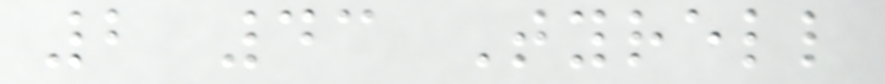2 43 Tyrell
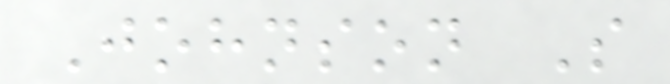Johnson S
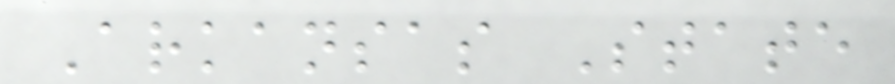Arkansas State
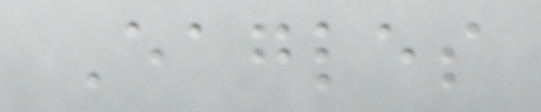Eagles
